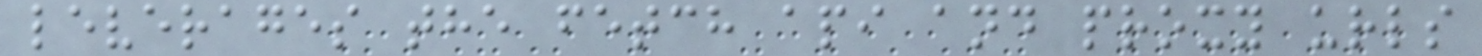leverages the fetch api and proxy urls
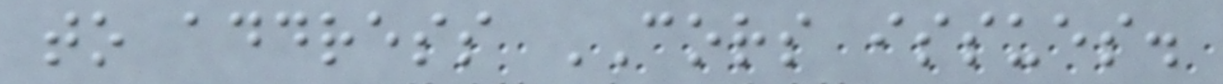to address CORS issues.
